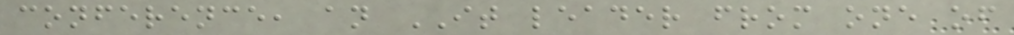conference, an IT leader from one of
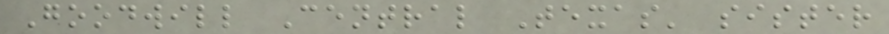Goodwill Central Texas' sister
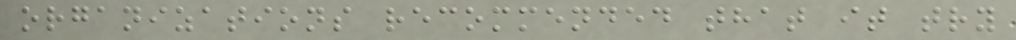organizations recommended that it try
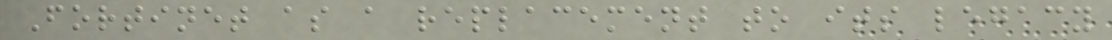Fortinet as a replacement to its legacy
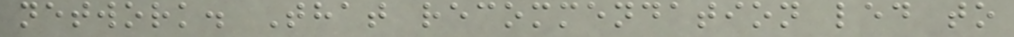network. That recommendation led to
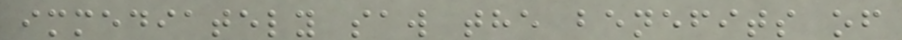immediately saw the benefits of
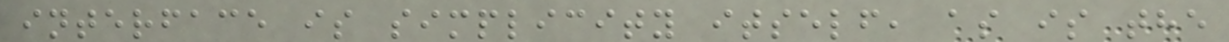interface is simplicity itself, as is the
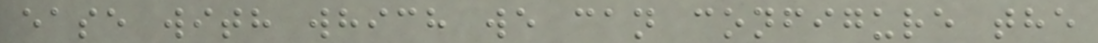ease with which we can configure the
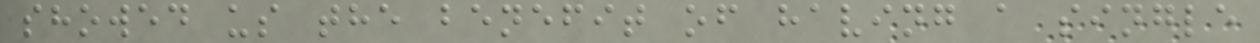showed us the benefit of having a single
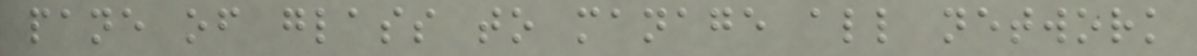pane of glass to manage all network
